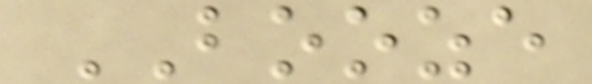BOOZE
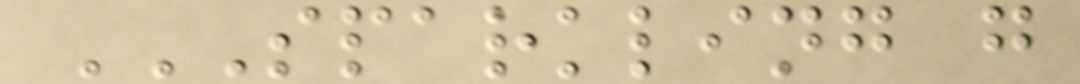SPARKLING G
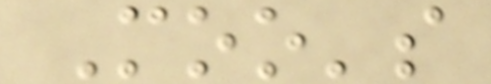Moo's
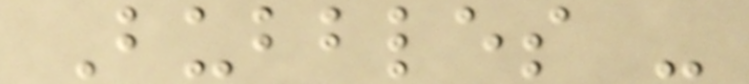Bubbles -
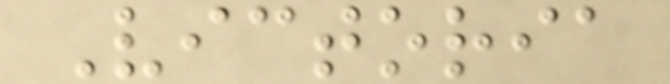Victoria
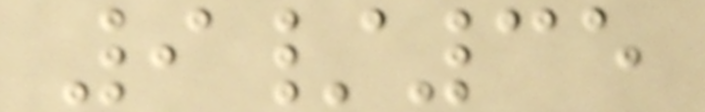9/35
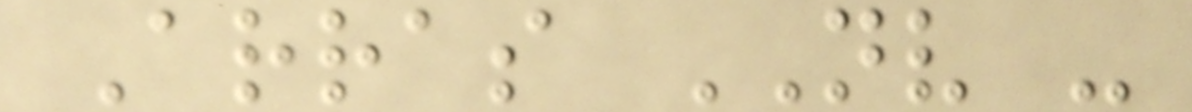Arras NV -
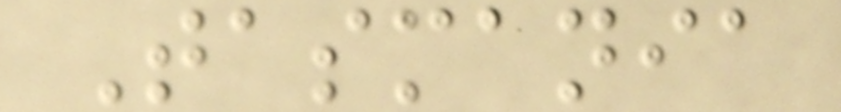Tasmania
